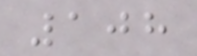108
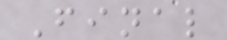Final
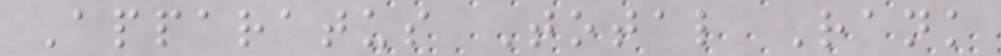Apparatus Total Rank
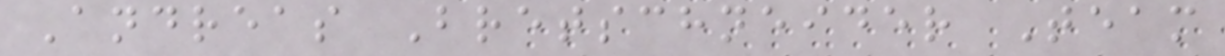Andreas Bretschneider Team
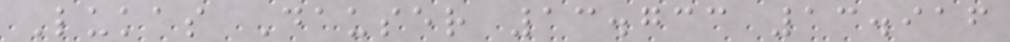Lukas Dauser 13.733 13.916
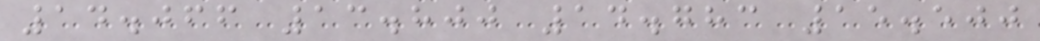14.066 13.800 14.783 15.500
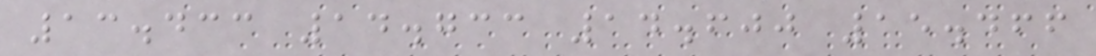13.433 14.733 14.600 15.466
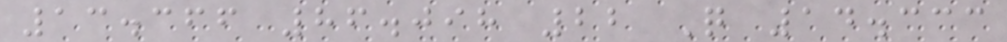13.366 86.098 22 Q 14.333
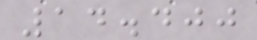14.400
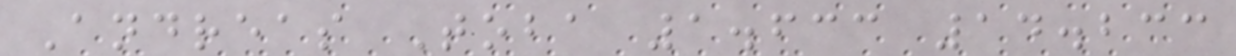Andreas Toba 1.633 14.233
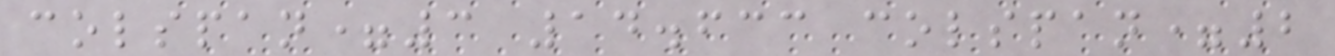colspan=3 14.633 colspan=2
